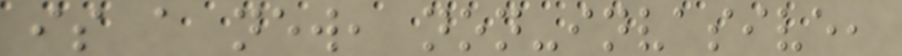is a new, non-invasive,
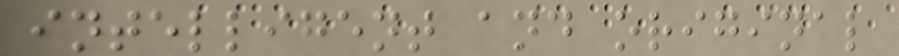intelligent and original
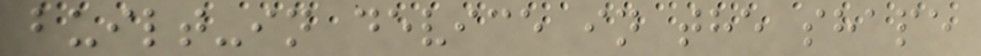built-in device in the shape
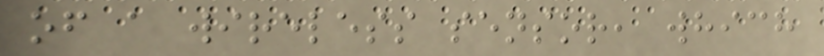of a wireless sensor, which
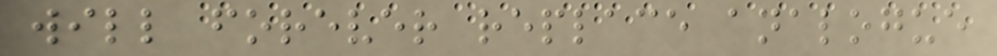will forever replace analogue
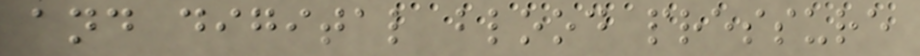and digital blood pressure
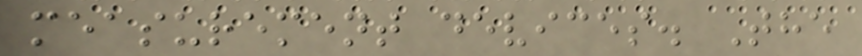measurement devices. The
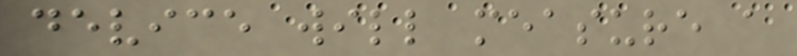device will measure a
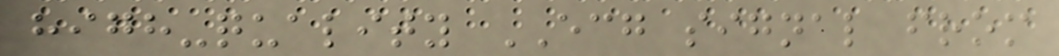high-quality ECG signal from
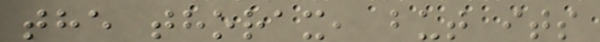the thorax, but its
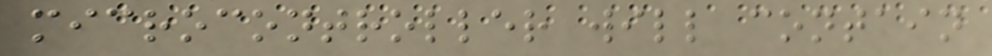microcontroller will contain
